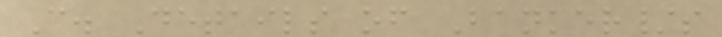C. Details of Banker/s
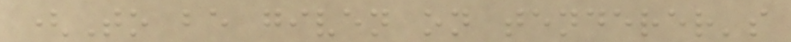(To be given on tenderer's
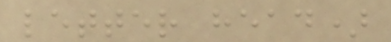letter head)
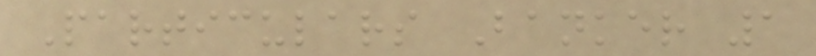Particulars Banker 1
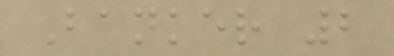Banker 2
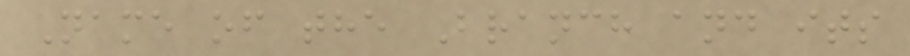Name of the Branch and its
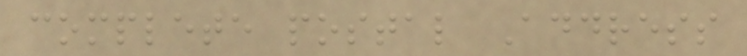complete postal Address
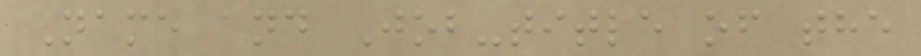Name and Job-title of the
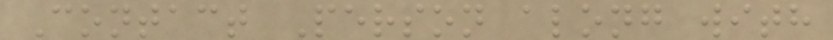Contact Person along with
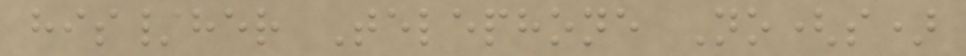his/her Telephone No(s)
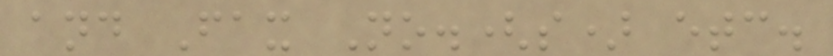and Fax No.(s) etc.
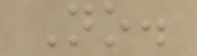No.
